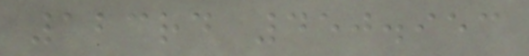123rd 450.953
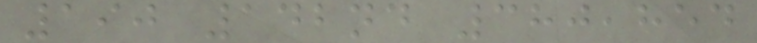190 142nd 380,854
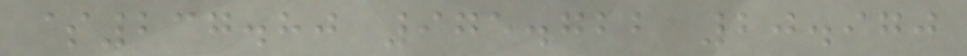$237.80 975.722 20.970
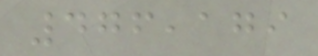476,179
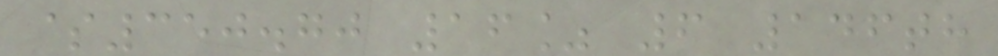$350.70 16% 6 146th
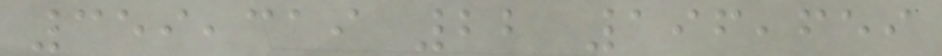359,319 22 196,659
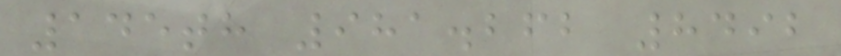145th 981.262 8492
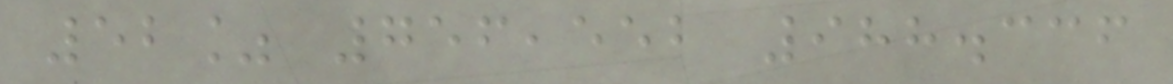52% 756,552 988.336
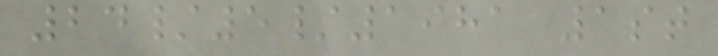24/5/1981 1st
